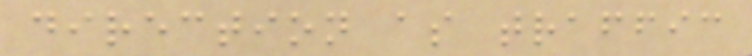direction as traffic
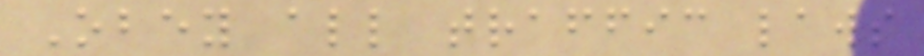Obey all traffic laws
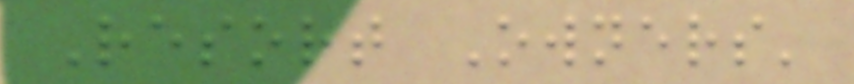Resort Owners'
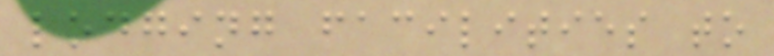lodging facilities to
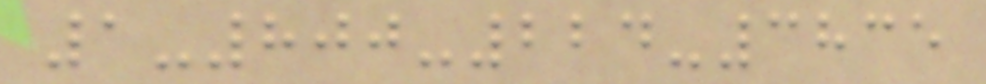1-800-224-3835
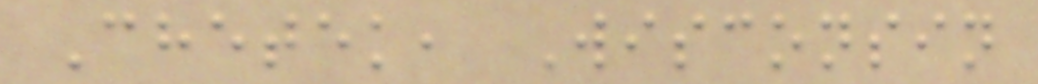Chetek, Wisconsin
